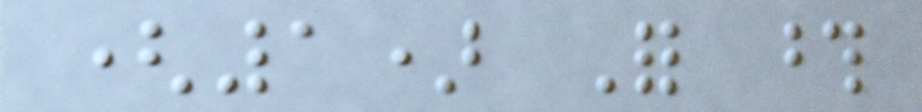(1) For those
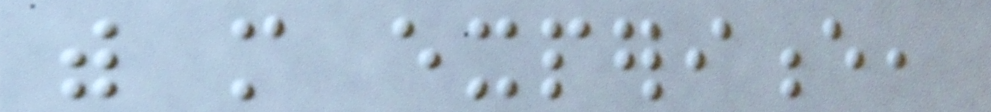with more experience,
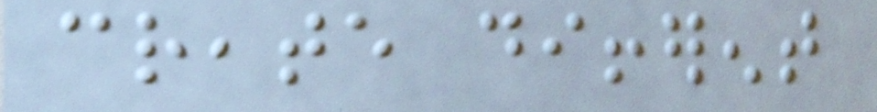create different
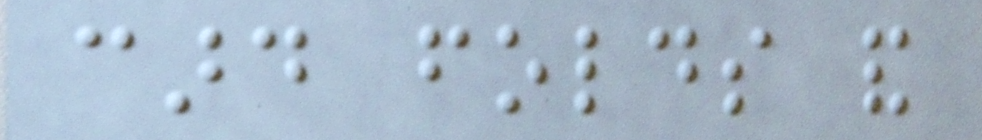card folds and
